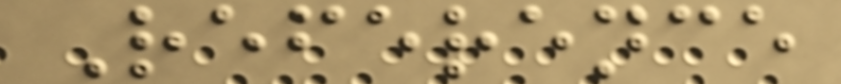Reference
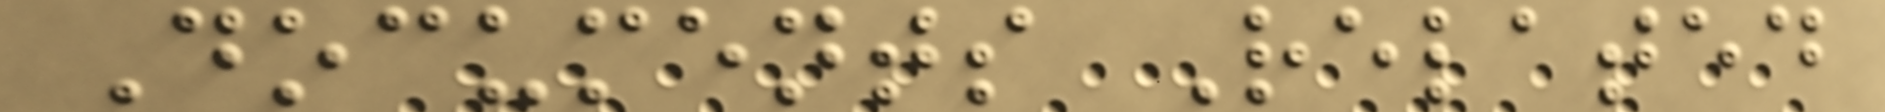Documents Related
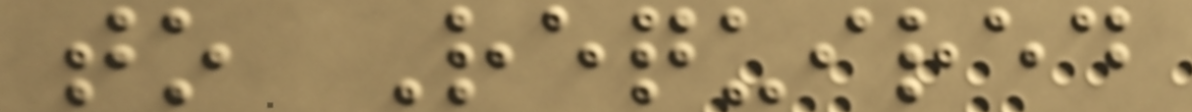to Required
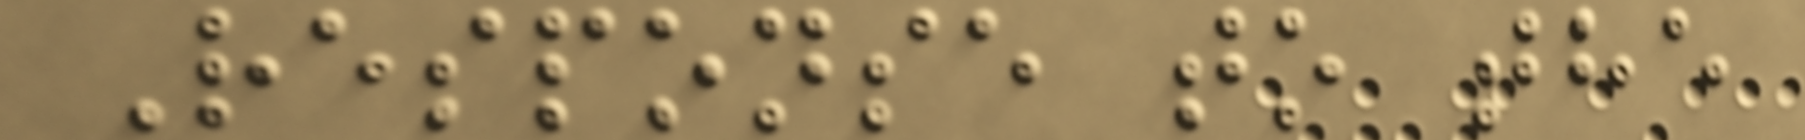Response to the
